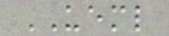UEML
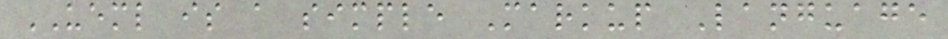UEML is a simple Markup Language
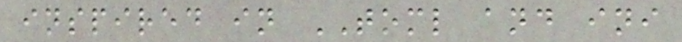inspired in TOML and ini
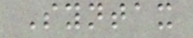Syntax
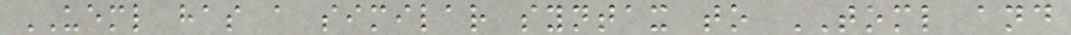UEML has a similar syntax to TOML and
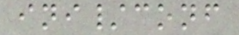ini/conf
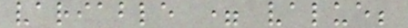variable = value;
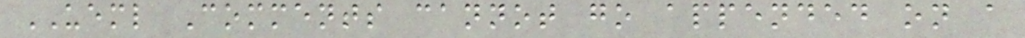UEML Comments cannot go appended on a
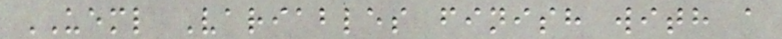UEML Variables finish with a
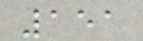151
